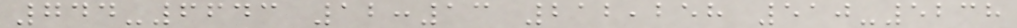744-6643 12:13 212,258 510-5238
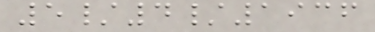5/4/1936
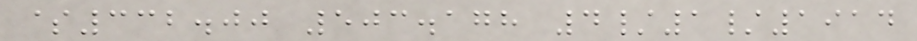$332.00 503.178 4/1/1914
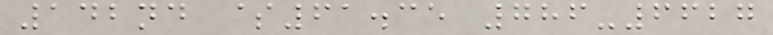142nd $61.35 786-6627
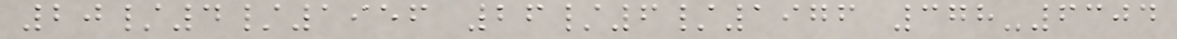20/4/1956 26/6/1976 378-6304
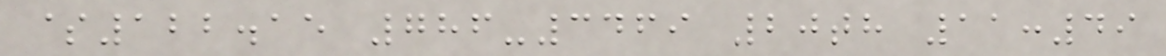$122.15 786-3469 20th 11:49
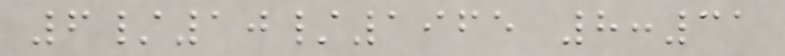6/10/1965 8:31
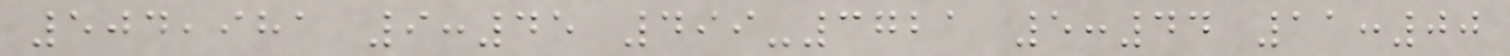504,981 9:45 499-3721 5:44 11:00
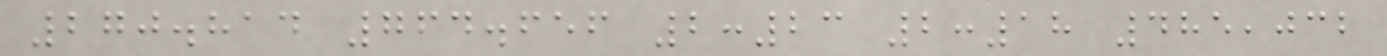270.814 764.656 2:23 2:18 485,032
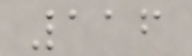116
